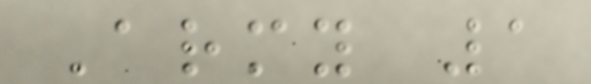Army 1
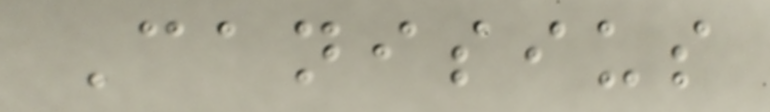Canisius
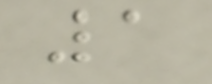1
